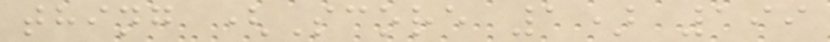thing (Score 1) 199
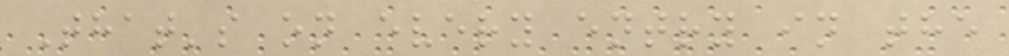That's on every entry in the
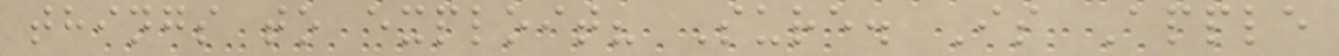things to exploit? Sure. Is Apple
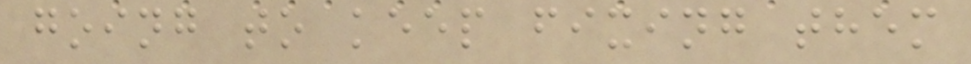going to keep fixing them
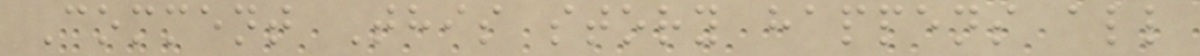Comment This story happens all
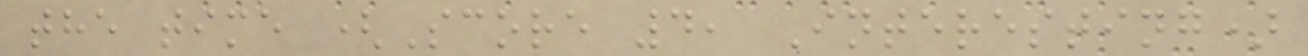the time (Score 4, Interesting)
